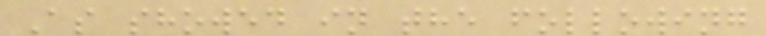As showed in the following
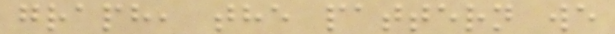graph, the pattern we
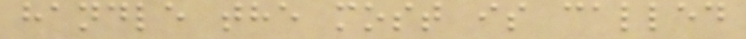handle the most is called
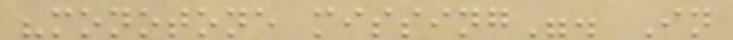"monotone missing". In
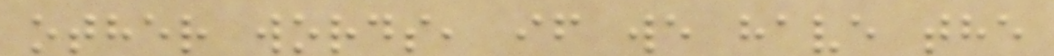other words, if we have the
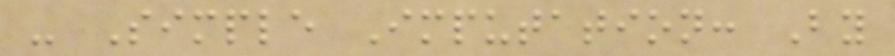- Simple Imputation: By
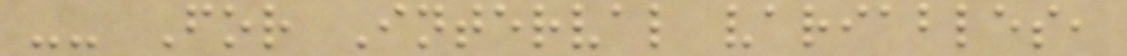-- For Interval variables,
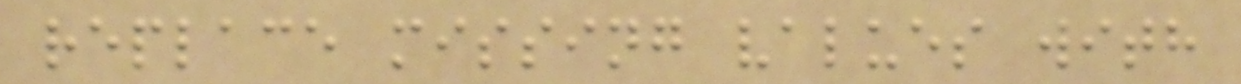replace missing values with
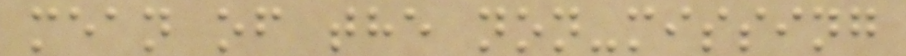mean of the non-missing
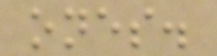ones.
